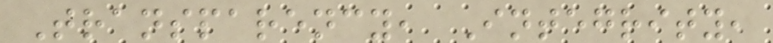Transparency, Integrity,
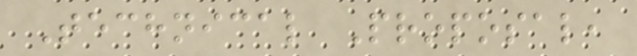Technical Proposal,
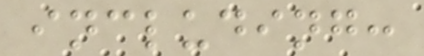including:
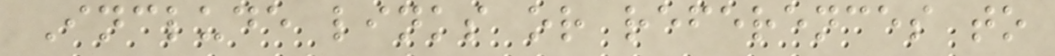Include links or references to
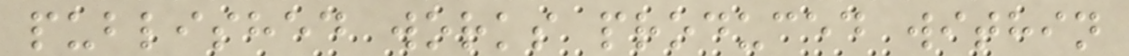published works produced within
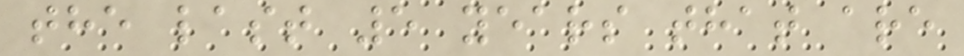the last 5 years that are
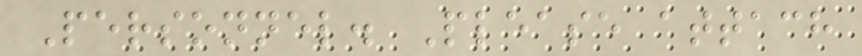Personnel. Please attach
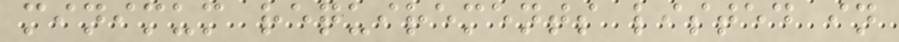minimum requirements listed in
